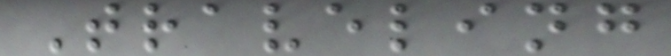Traveling
